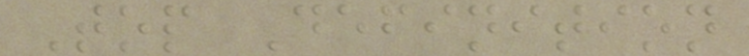Top Definition
